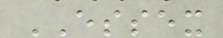ESSEX
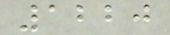1220
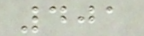401
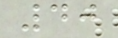40
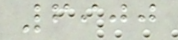6900
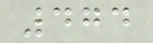474
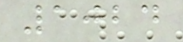1024
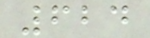624
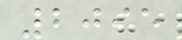2095
